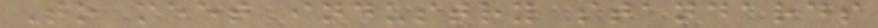To meet industry standards
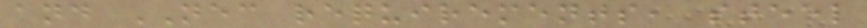and NEC requirements, steel
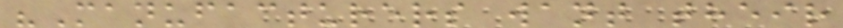"Manufacturers want their
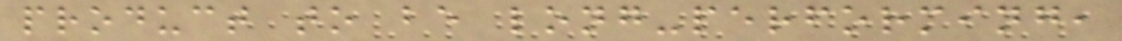product to be long-performing,
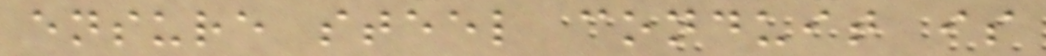ensure steel conduit is
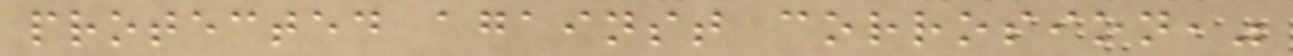protected against corrosion,"
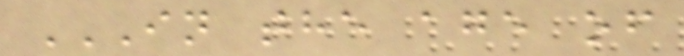IN THE AGE OF
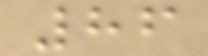86
